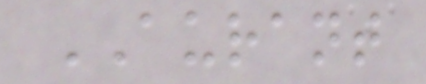AURANT
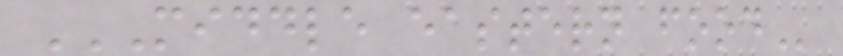MIDDLE EASTERN FOOD
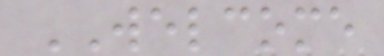WELCOME
